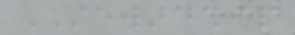STEWARDSHIP
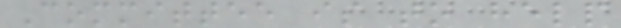Committee is to help
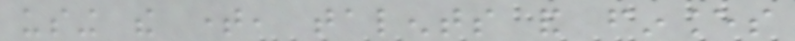using the time, talents and finances
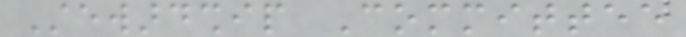Stewardship Committee
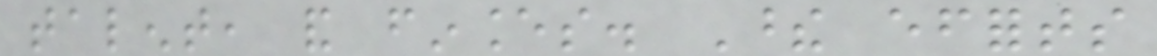talent, and finances. These efforts
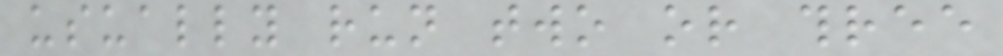usually run two or three
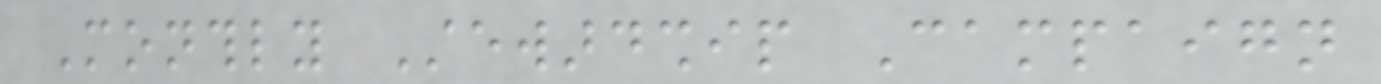Monthly Stewardship Campaign
